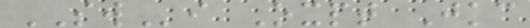SWi Oxpt Jkc
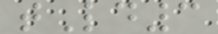tLd3
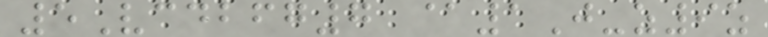5Vcdbfg7 @1J-z9z
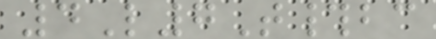4L7T#bc
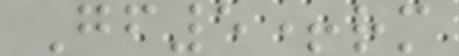Gf5+rm
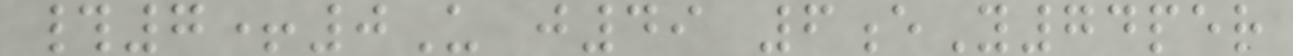#7+0U j49 6eY74per
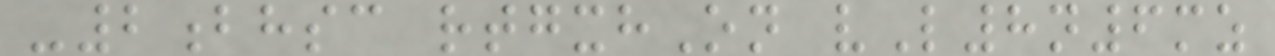-2bhsc rtgxhOn vL8n6mz
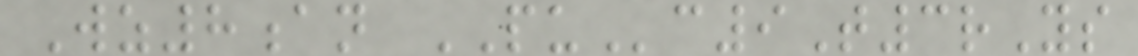Wz8an PUc9T3rYs
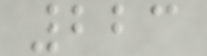223
